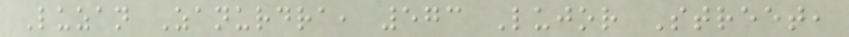Luzan Zanurdra, 573 Lujor Street,
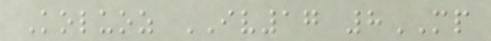Koluoz IV17 8MP
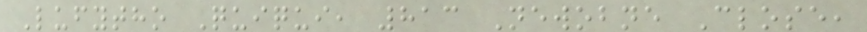Lufytho Quiqui, 813 Newobne Close,
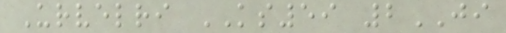Urvelri KS59 2JI
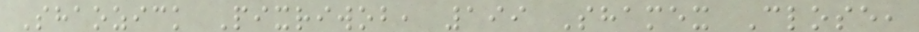Shaozick Pixriwob, 199 Shamex Close,
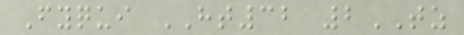Fyqui HT32 2TZ
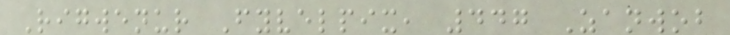Rigwenur Fyvelpix, 447 Zanwob
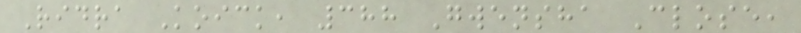Ridra Koick, 388 Gwensha Close,
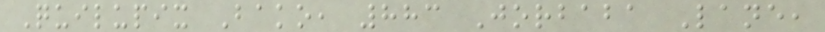Quilupix Bako, 883 Jorbaba Lane,
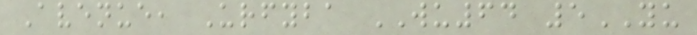Avenue, Urfyba WU64 5YU
